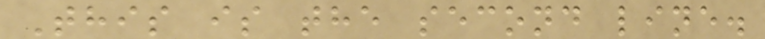This is the second line.
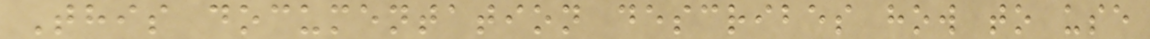This documentation describes how to use
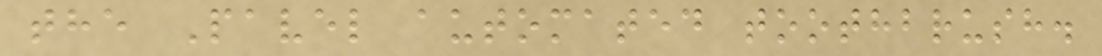the Pavel automated toothbrush.
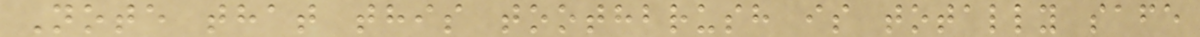Note that this toothbrush is totally safe
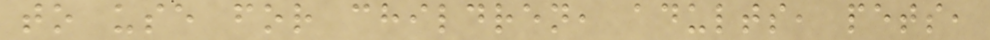to use for children, adults, pets,
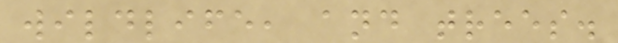wildlife, and trees.
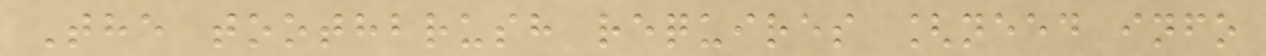The toothbrush requires [need info
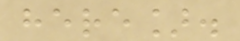here].
